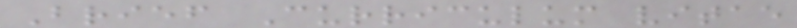Brief Curriculum vitae
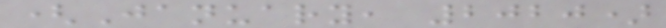(January, 2020)
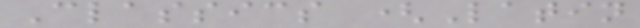Classics (Latin
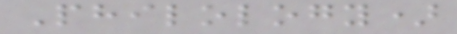Philology)
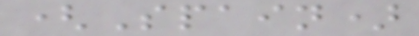(Spain)
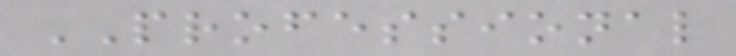PROFESSIONAL
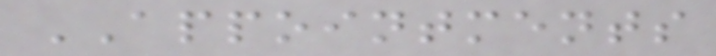APPOINTMENTS
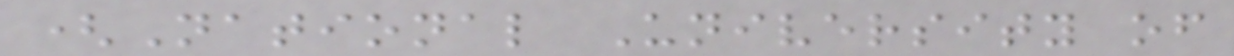(National University of
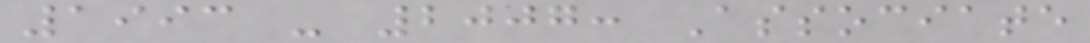1993 - 2007: Associate
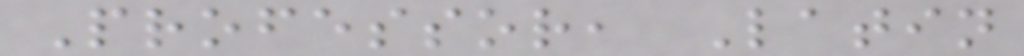Professor, Latin
